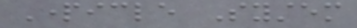Particle System
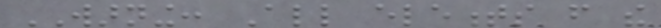WARNING: All elements from the
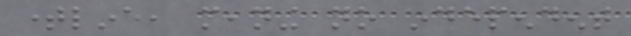timeline, meaning no independent
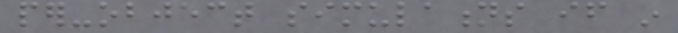per-object simulations if in
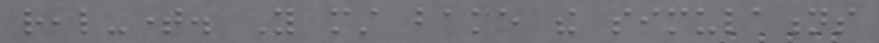real-time. You must bake the simulations
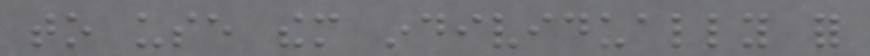to use them individually for
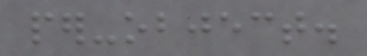per-object.
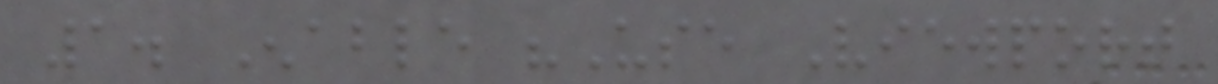1. Enable "Use Viewport
